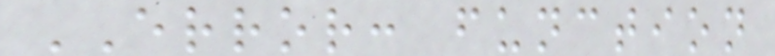ERROR: function
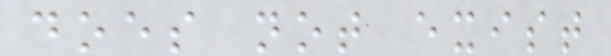does not exist
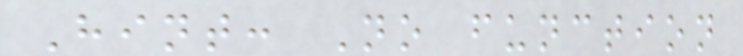Hint: No function
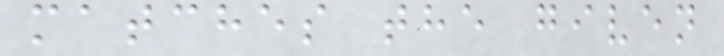matches the given
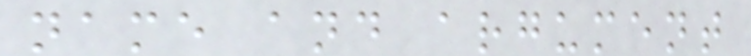name and argument
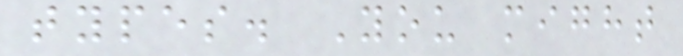types. You might
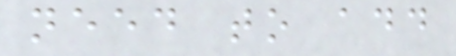need to add
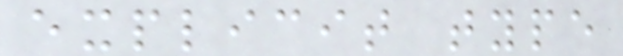explicit type
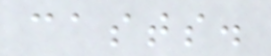casts.
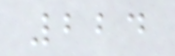224
